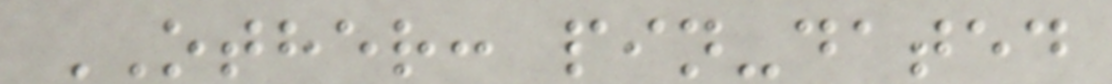OTHER: pin-dated
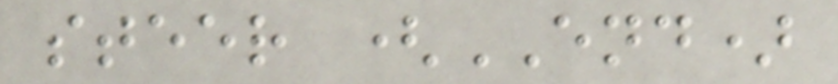steer (END)
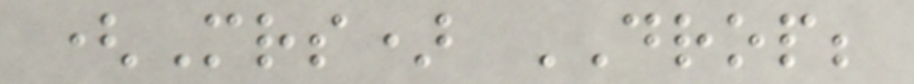(Mrs) DROP;
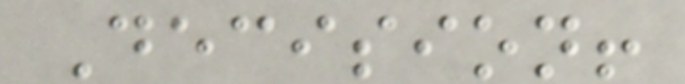Decision!
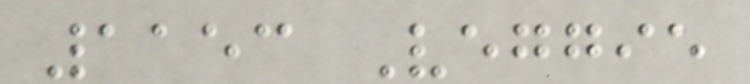1153 Veggie
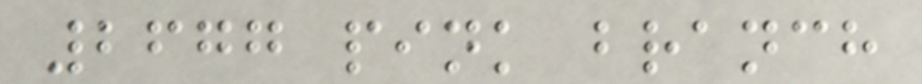2677 pink branch
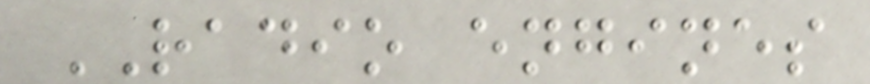RADIO engines
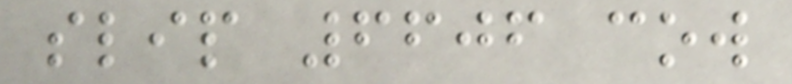slip 6606 cow
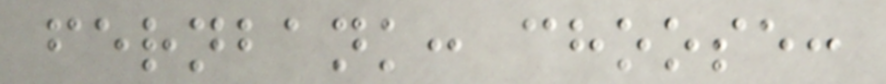fernbank: choose:
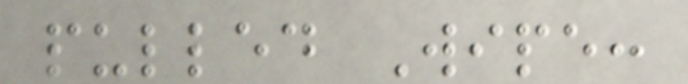pulled Wipe:
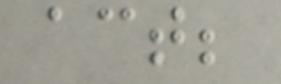act;
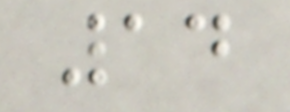14
